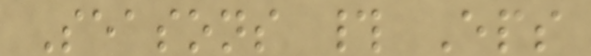Seasons # Eps
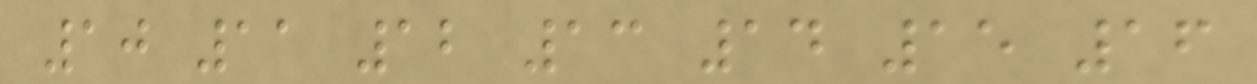10 11 12 13 14 15 16
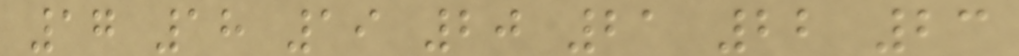17 18 19 20 21 22 23
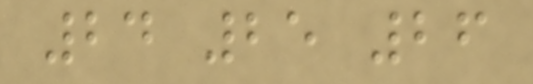24 25 26
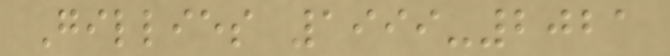Gillies 1999-2021
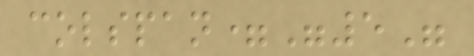colspan="5"
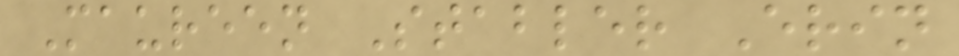Maureen Stabler Erin
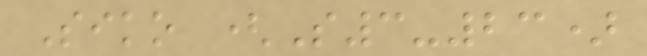Siko (S3-23)
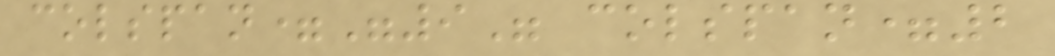colspan="9" colspan=2
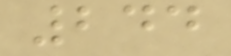244
